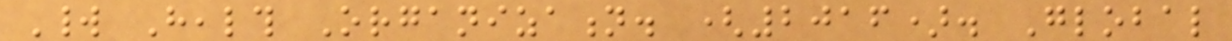World Health Organization. (2016). Global
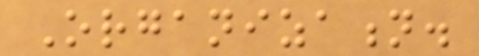Organization.
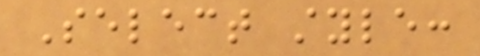Select style:
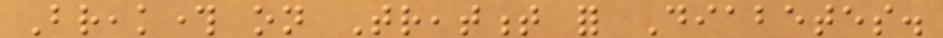Breakthrough on Treatment for Diabetes.
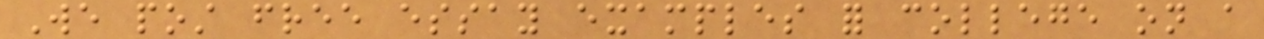We post free essay examples for college on a
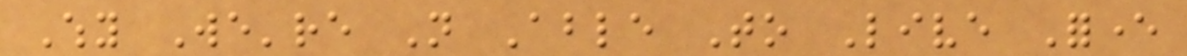Why We're Not Able To Live Forever
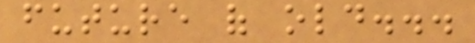future of old...
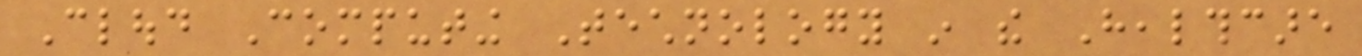Cloud Computing Technology in the Healthcare
